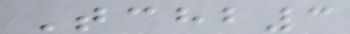Tchb3
